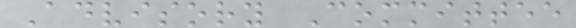Advisory Committee
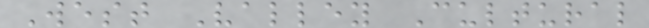West Valley Cultural
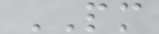PM
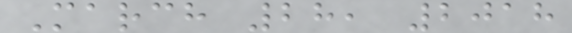March 28, 2018
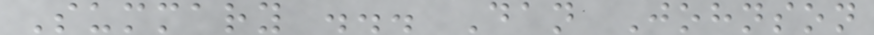Summary ... Dan Johnson
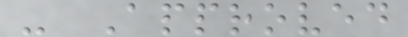- Approved
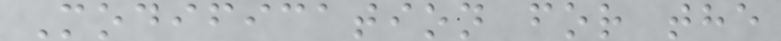Modification for the
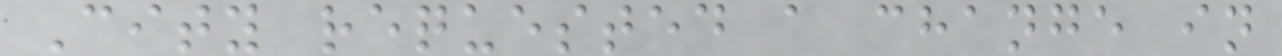City requested a change in
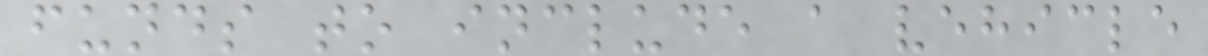funds to include a vehicle
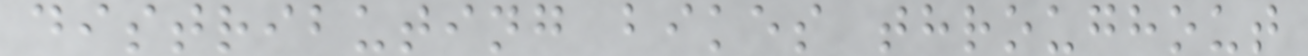distributing bikes throughout
